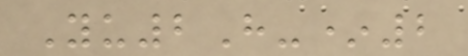Yu2H-*2
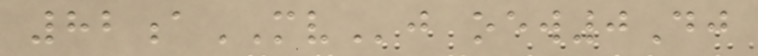82aMVj oew0Dj
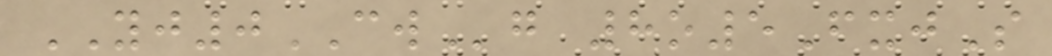YJ0CWg 8o5FxjS
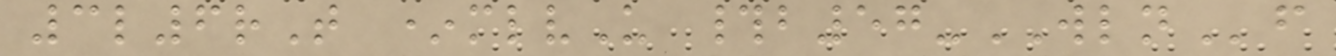3l6rT *mlvU #b57-WLNf
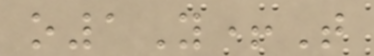o1Y+T
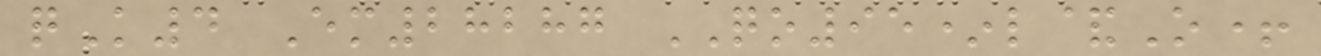qK4 Em28287 QO95*l&O+
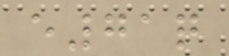e71q
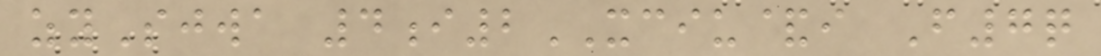zySjwa 4i2XCIU&i F7q
